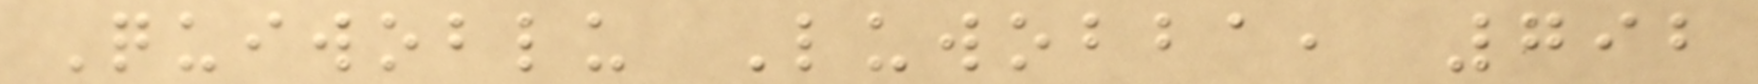Quiwoblu Luwobba, 792
